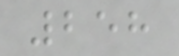258
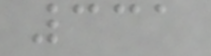331
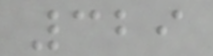329
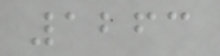1263
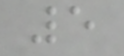5
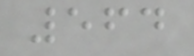564
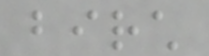birch
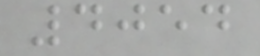4054
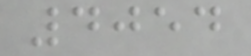4054
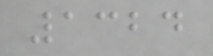1324
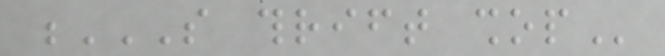S THRIFT SHOP
